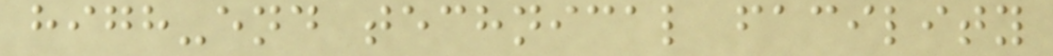high-end technical facility
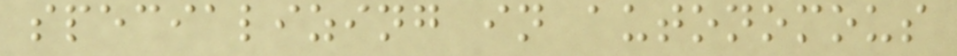specializing in autonomous
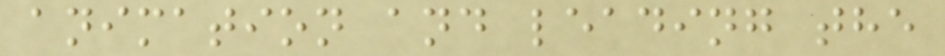animation and leading the
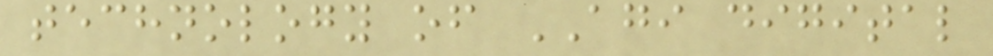technology of AGI digital
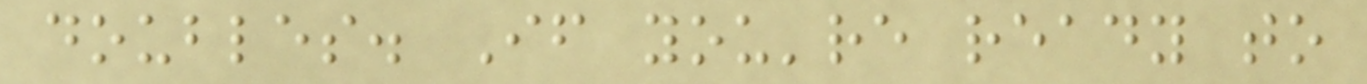doubles. If you're ready to
